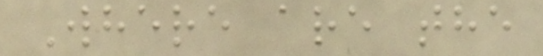Where are the
